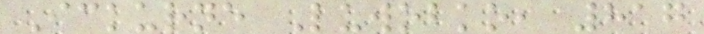Ickurne Luwobko, 817
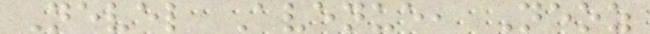Nevel Avenue, Neoz
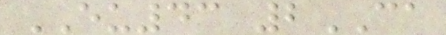EU43 2CA
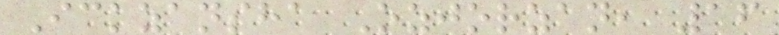Ickzansha Ozjorzan, 16
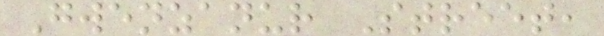Gwenzanur Street,
